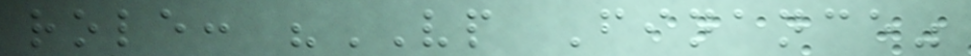role: "VP Finance"
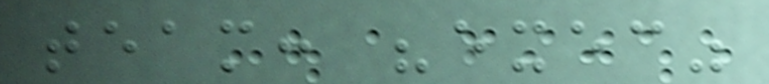team: "exec"
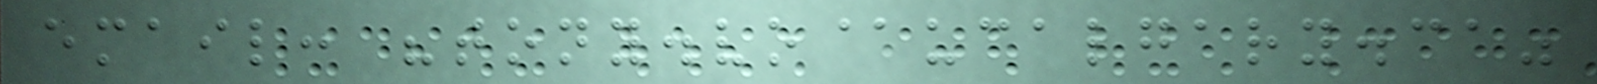email: "tony.vo@ucalgary.ca"
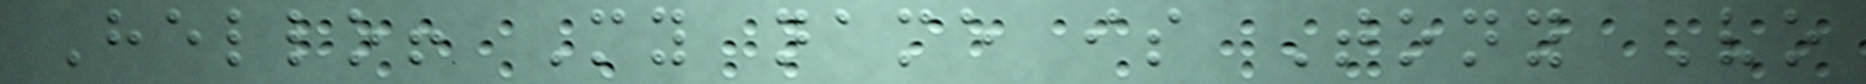Hello! My name is Tony Vo
